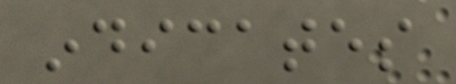indicates
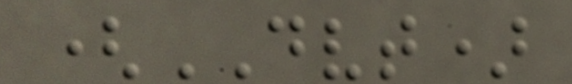(DVT)
